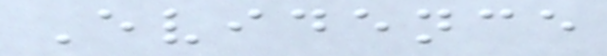Evidence
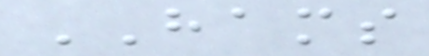HAMS
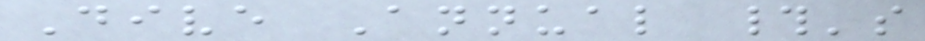Dive Annual #'s
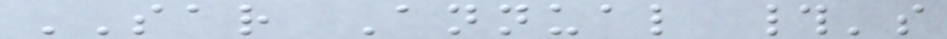SAR Annual #'s
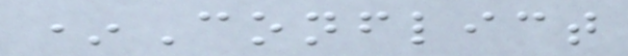*Conflict
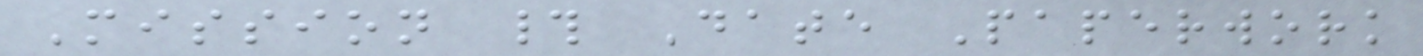Mission # Date Paperwork
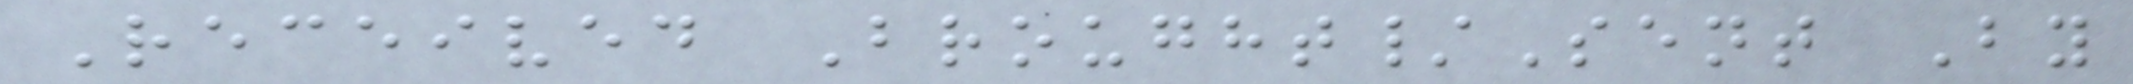Received Brought/Sent By
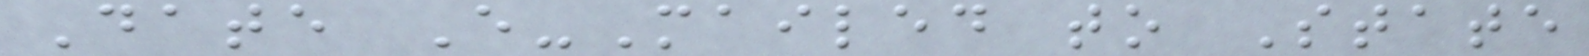Date E-Mailed to State
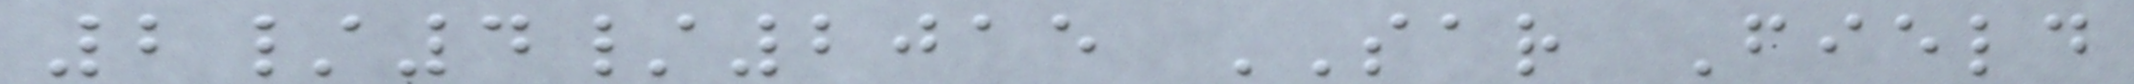2/4/2015 SAR Field
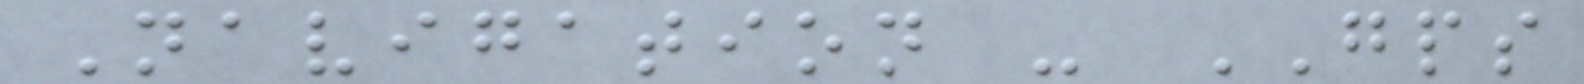Navigation - GPS
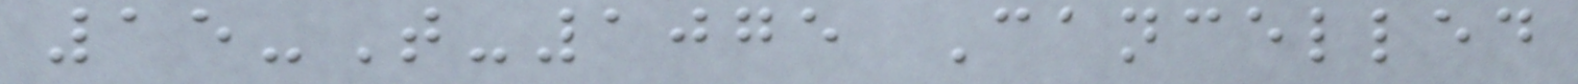15-T-1075 Cancelled
